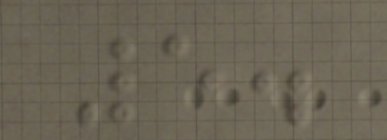5.
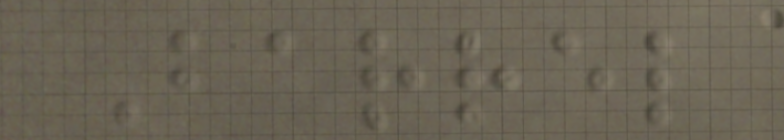Barrel
